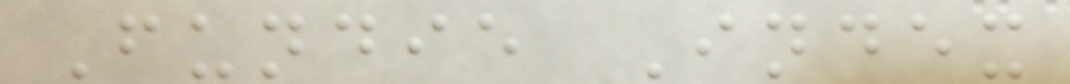Fundie Index
